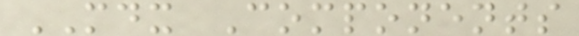MDX Components
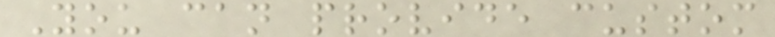You can provide custom
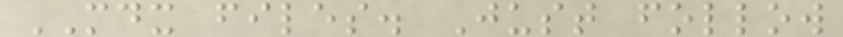MDX files. Just follow
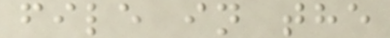file in the
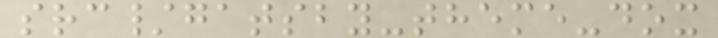src/gatsby-theme-dox
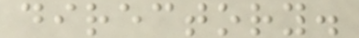directory.
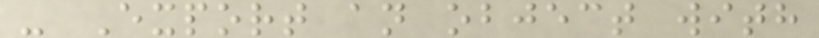- Export an object with
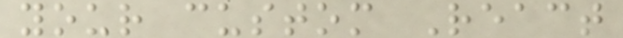your custom React
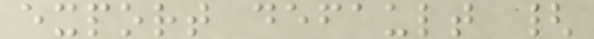export default {
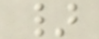}
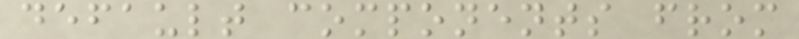default components from
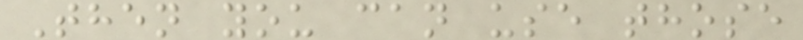Then you can use those
